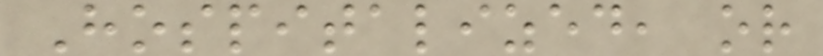Hospitalized, or
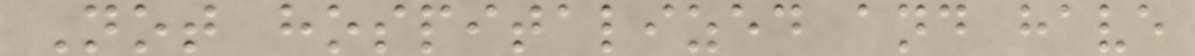Not hospitalized and have
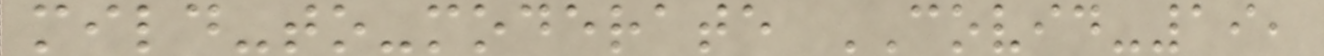mild-to-moderate COVID-19,
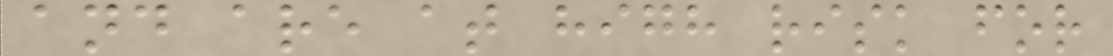and are at high risk for
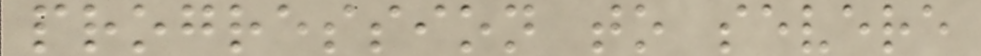progression to severe
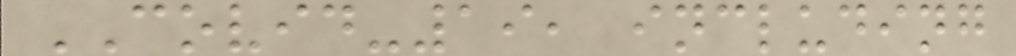COVID-19, including
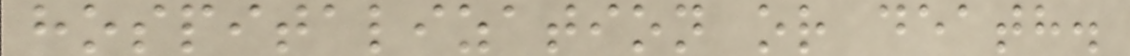hospitalization or death.
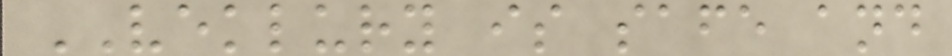VEKLURY is safe and
